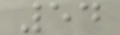54
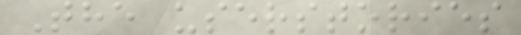The userstories
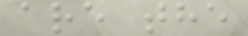are the
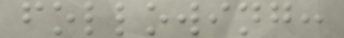following:
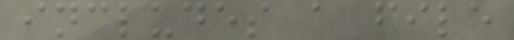includes a file
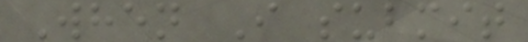When I submit
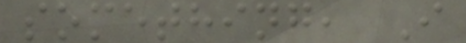something, I
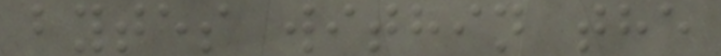bytes within the
